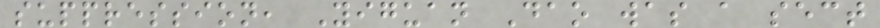suppression, Yiguan Dao was a sect
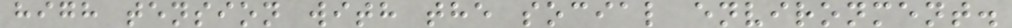high tension with the social environment.
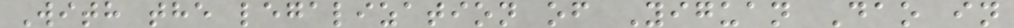With the legalization of Yiguan Dao in
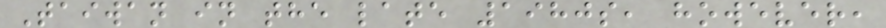Taiwan in the late 1980s, however,
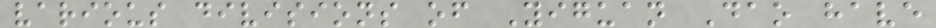various divisions of Yiguan Dao have
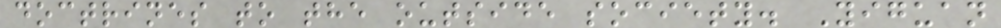doctrines to the outside society. Yiguan
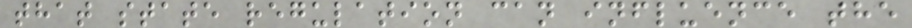that state regulation can influence the
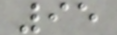95
